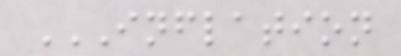INFLATION
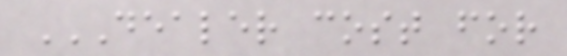DEALER COST FOR
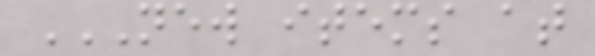NEW ITEMS AT
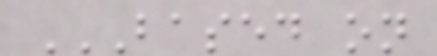BASED ON
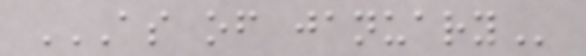AS OF JANUARY
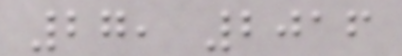27, 2016
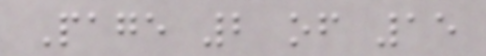Page 2 of 15
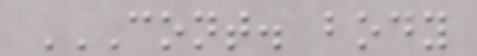CONT. BODY
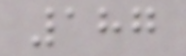187
